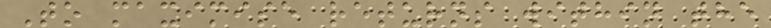To maximise returns within the
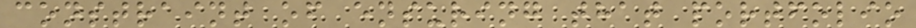constraint of ensuring that portfolio
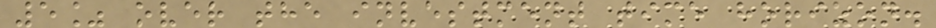5% over the investment time horizon.
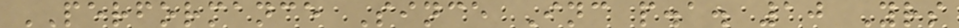PERFORMANCE Since Inc p.a. 10 Yrs
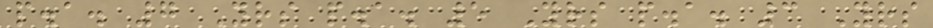p.a. 7 Yrs p.a. 5 Yrs p.a. 3 Yrs
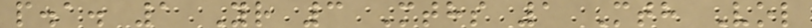p.a. 1 Yr 3 Mths 1 Mth Vol
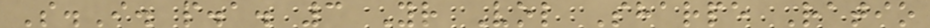S.I. p.a. 3 Yr Vol Sharpe Ratio
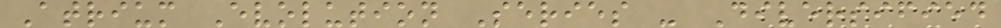Atrium Evolution Series - Diversified
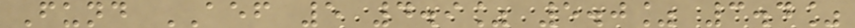Fund AEF 5 4.9% 5.0% 3.4%
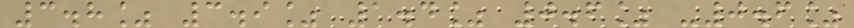3.8% 3.9% 1.4% 0.6% -0.6%
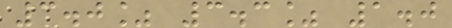3.0% 3.3% 1.0
